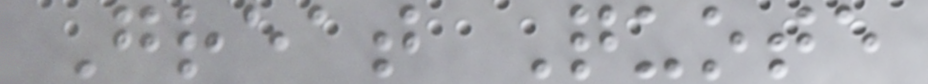Great Quote
